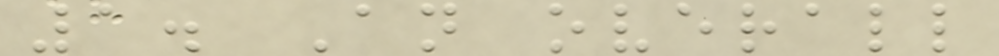1. An overall
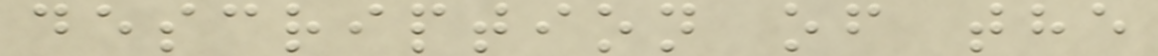description of the
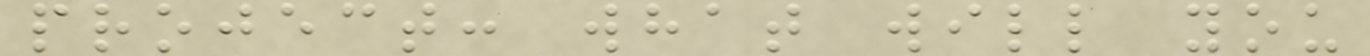project: what will you
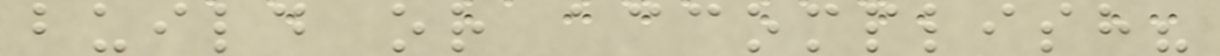build or accomplish?
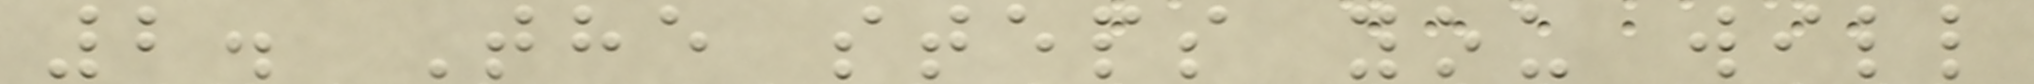2. The steps you will
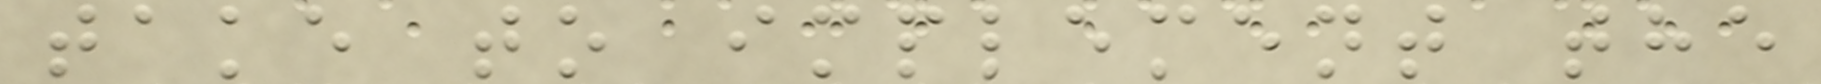take to implement the
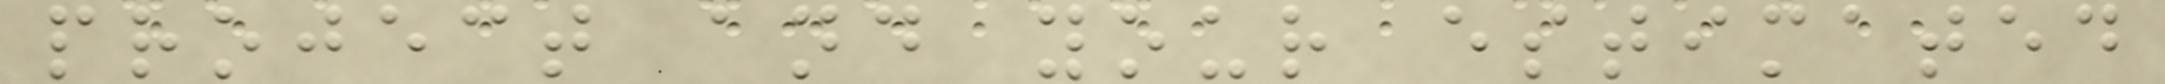project and your estimated
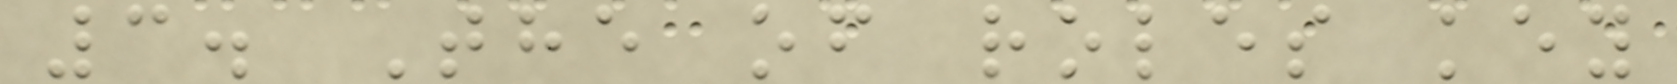3. The of roles key
